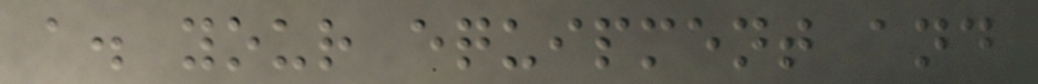a. your equipment and
